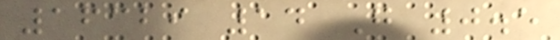16329 14 G 0.5
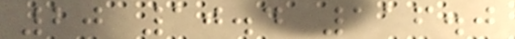20 10.4 116.0
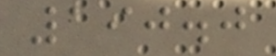190.0
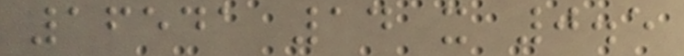16541 14 x 0.5
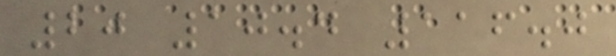20 10.4 116.0
